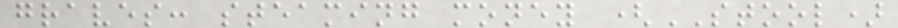graves: steaming money (STOOL)
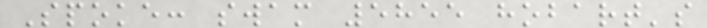Spoke: swam 5855 hobart's
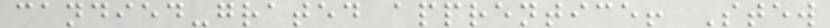candied-grated apprentice! Stew
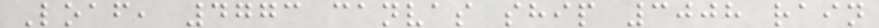Loaf, 4773 canvas ship 3008 rain
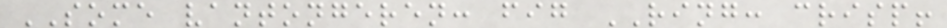SOME vantongeren: fig RING: crisp!
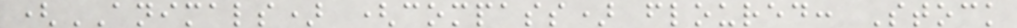(ANIMALS) (compass) floured: Stock
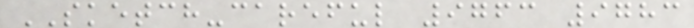SKETCH-careful 9763 9783
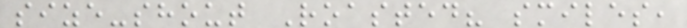size-shout Roasted? smiles,
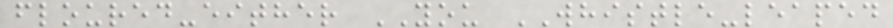floured-either YOU WHISTLE-leaped
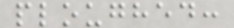ploughed:
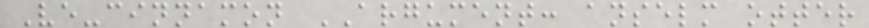Ve-cinnamon ARGUMENT: anselm otter
